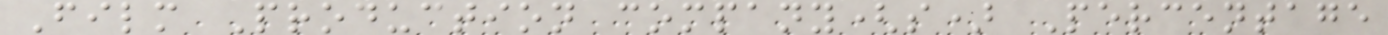Film Production company(s) Percentage
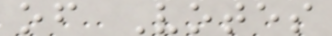of Votes
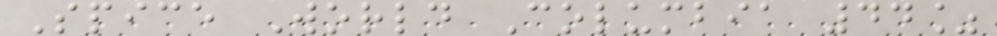Spice World Columbia 44%
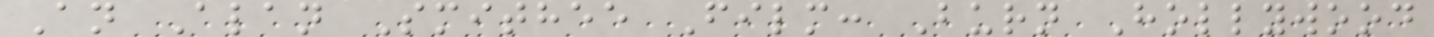An Alan Smithee Film: Burn Hollywood
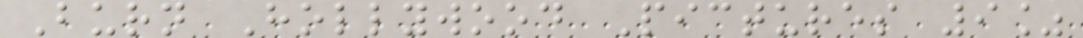Burn Hollywood Pictures 9%
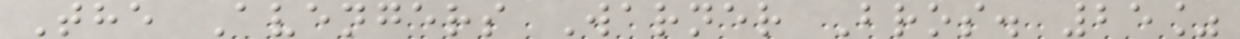The Avengers Warner Bros. 25%
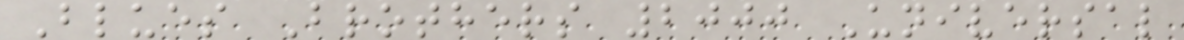Blues Brothers 2000 Universal
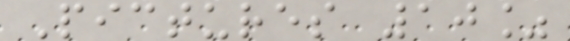Pictures 10%
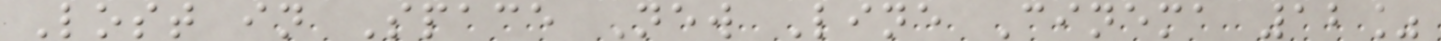Lost in Space New Line Cinema 12%
